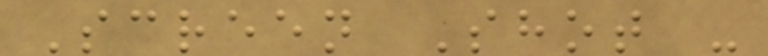Screen Shot -
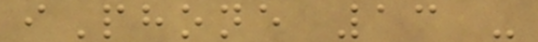iPhone 13 -
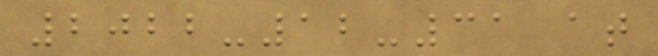2022-12-31 at
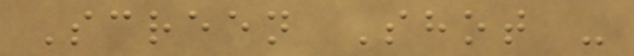Screen Shot -
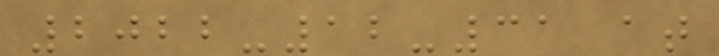2022-12-31 at
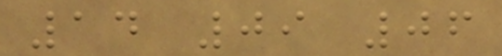14 09 06
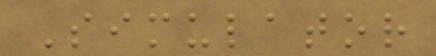Simulator
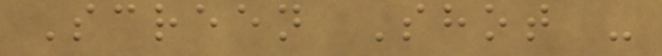Screen Shot -
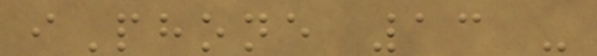iPhone 13 -
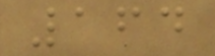164
